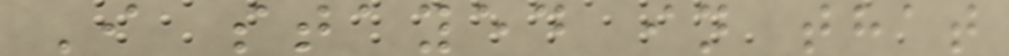I stayed in that
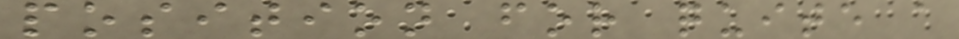position for quite a
